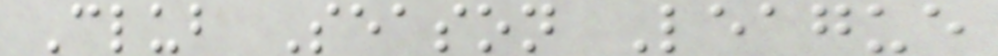Club Season League
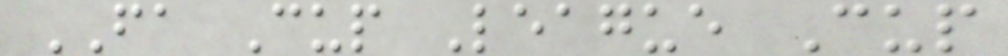FA Cup League Cup
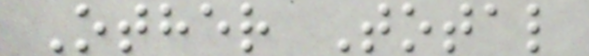Other Total
